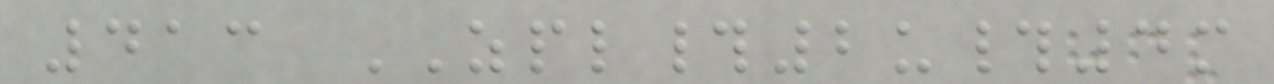413 ZPL#2u#4m
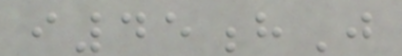i45hJ
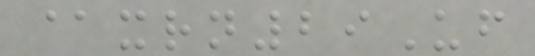@xrn29Uf
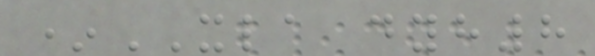*XLA dyh8
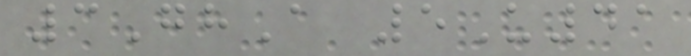3GhA 5U41
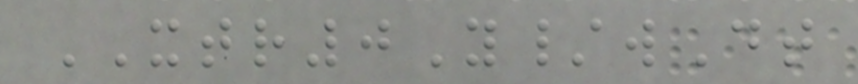XTR0Y/wDt
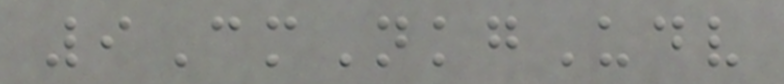9CmNkgUdv
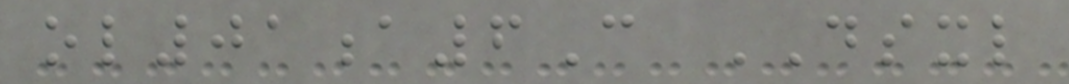ol01a6C DSXL
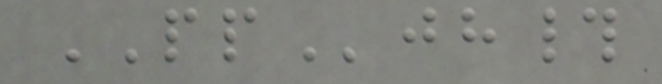PPjh#
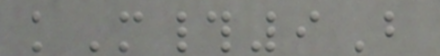kM#9B
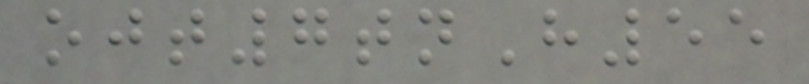ojt7tnH55
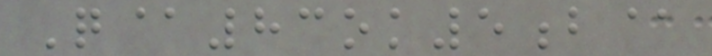Q@83ok5b@
